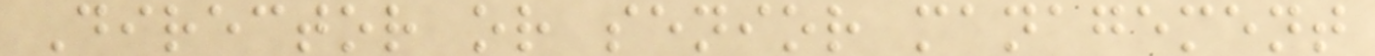Director or senior management
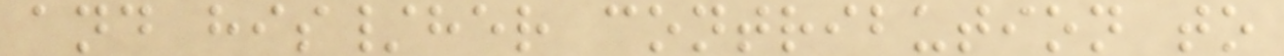and his/her contribution to
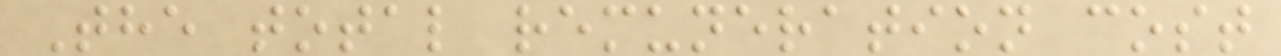The total remuneration cost
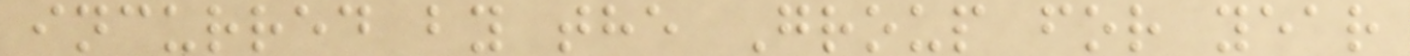incurred by the Group for year
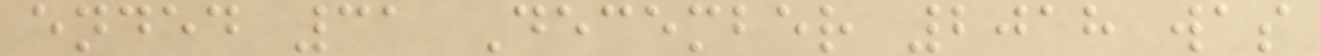ended 31 December 2018 was
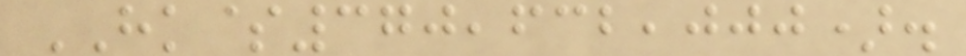HK$370,632,000).
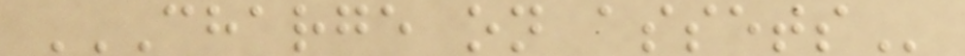CHARGE ON ASSETS
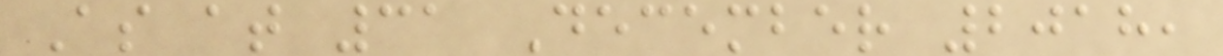As at 31 December 2018,
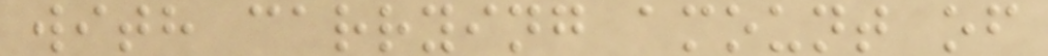with carrying amount of
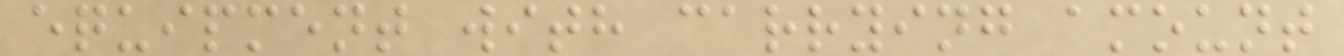equipment with carrying amount
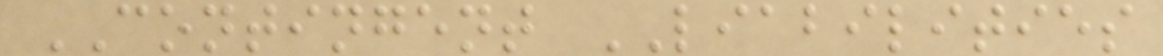CONTINGENT LIABILITIES
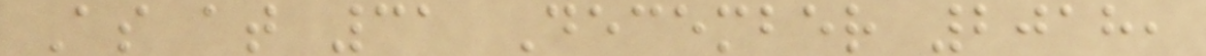As at 31 December 2018,
